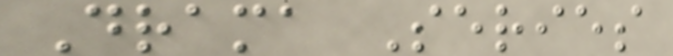Drama Series
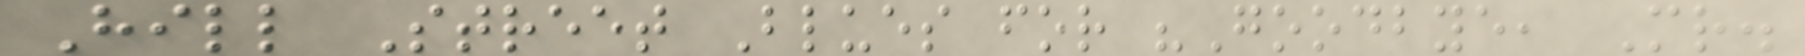Hill Street Blues for "Goodbye, Mr.
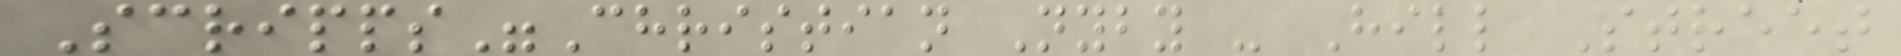Scripps"Christian Nyby - Hill Street
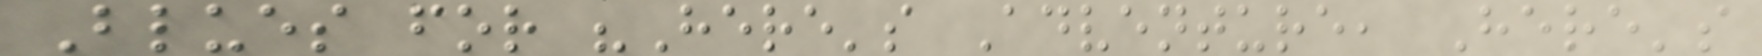Blues for "Here's Adventure, Here's
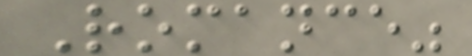Romance"
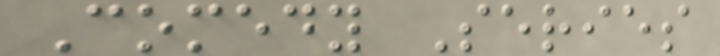Comedy Series
